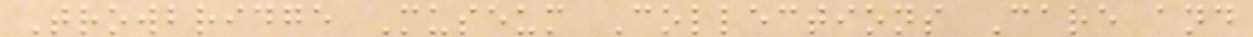Trowbridge Museum Collections Care and
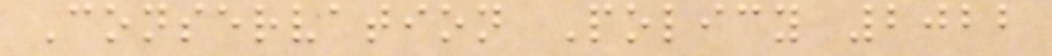Conservation Policy 2022
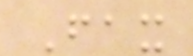Fax
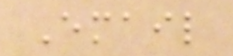Email
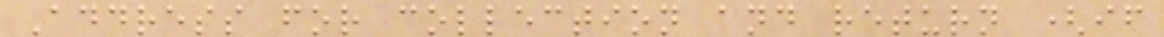Address for collection and return (if
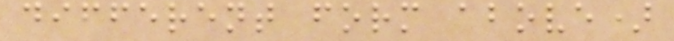different form above)
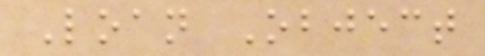Loan Object
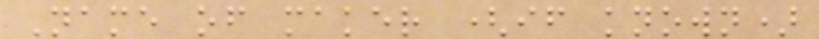Name of maker (if known)
